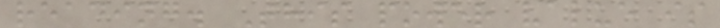reading. This power value is
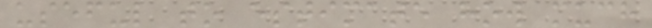useful to estimate how much
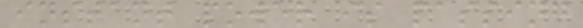instant power is passing
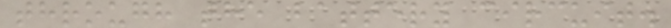through the battery circuit.
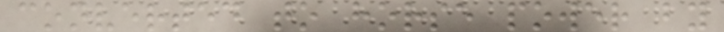converted to horse power by
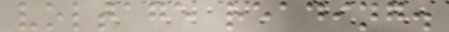voltage reading.
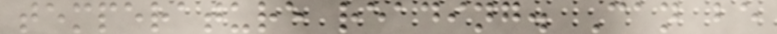temperature reading. Can be
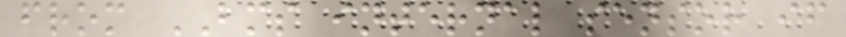from BMS internal sensor if
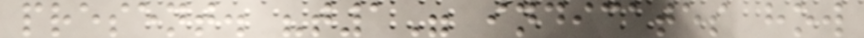present. "t1" indicates how
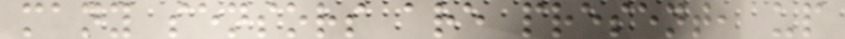many sensors are present, up
